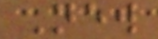New
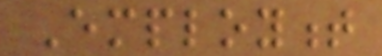Employment
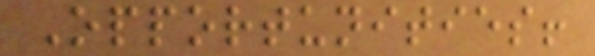Opportunities!
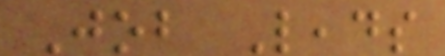Job Leads
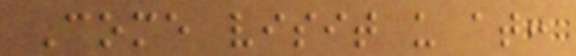Come visit us at:
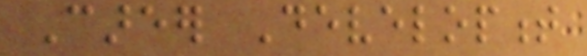Career Development
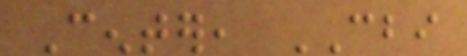Center, CBI
